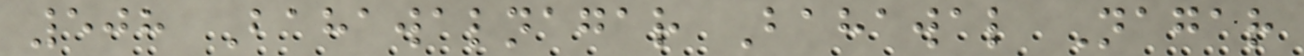508 Bahawalnagar Bahawal Nagar
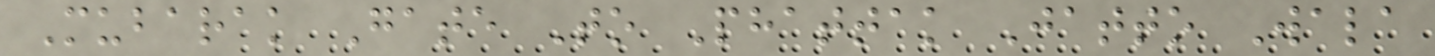Mubarak Gate To Phattak Jatto Wala
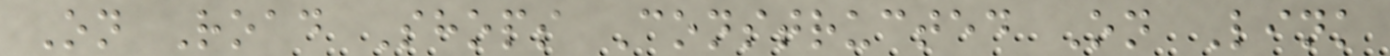On Road Shops Constructed On Link
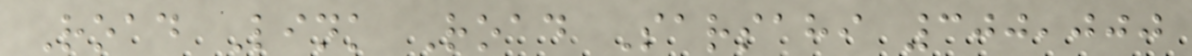Road Link Road Sarsahi 300,000
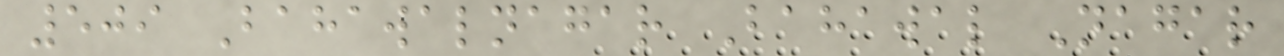509 Bahawalnagar Bahawal Nagar
